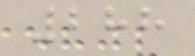288
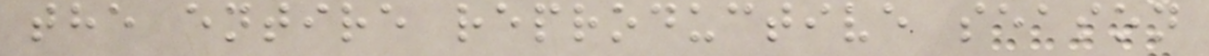the entire reproductive season
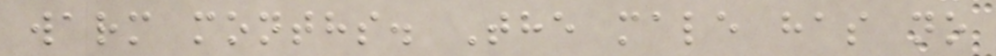warm months. The male has no
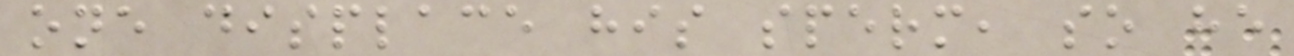one displace his sperm, so he
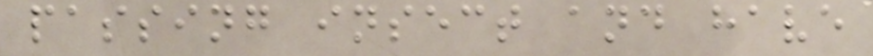passing insect and have
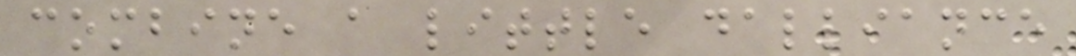combine a little dalliance
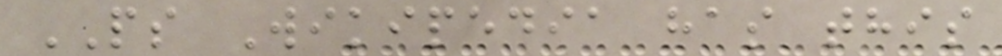PS Wikipedia has this
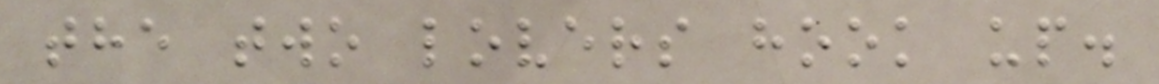the two lovers hook up.
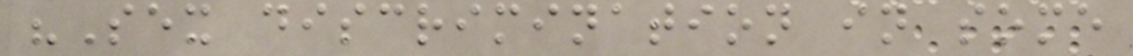"Sex discrimination in some
